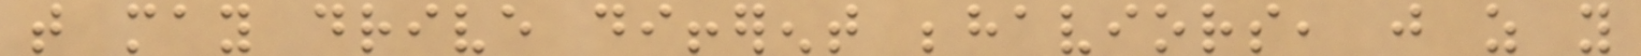that may drive different behaviors, just as you
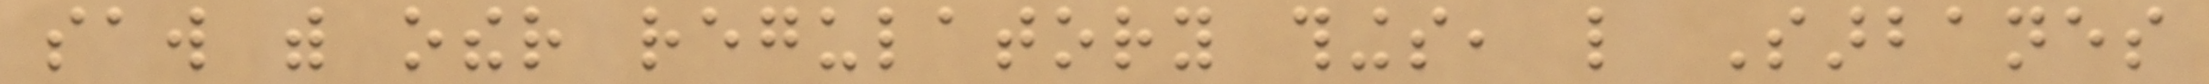saw with other regulatory things, like Sarbanes
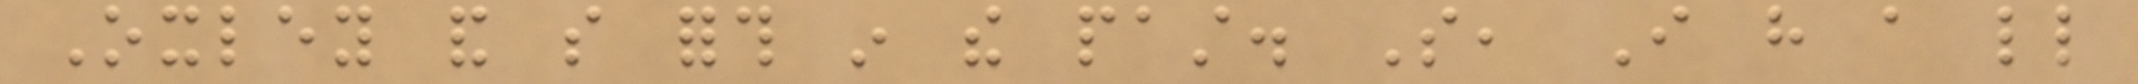Oxley and so forth in the past. So, I have a little
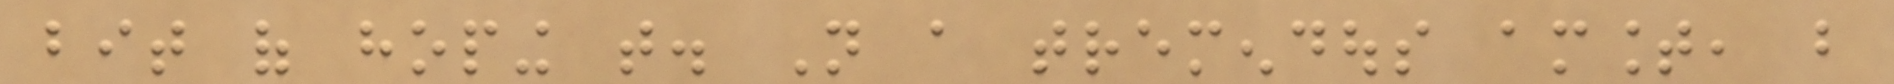bit of hoping that. Not a tremendous amount, but
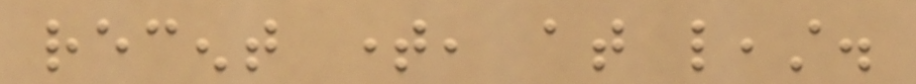recent time, at least.
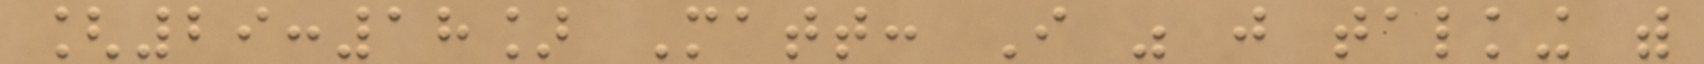[29:18] Matt: I was just talking with
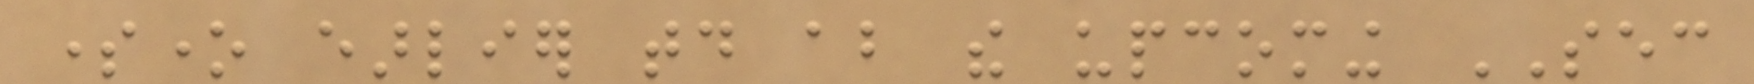someone earlier today about the upcoming SEC
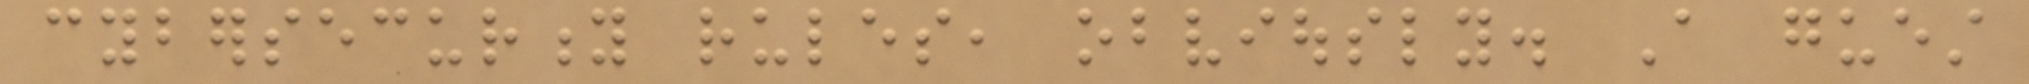cybersecurity rules, obviously. A guest
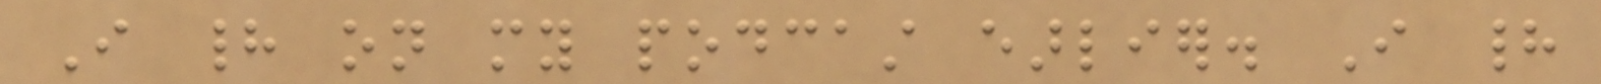I had on my podcast earlier. I had
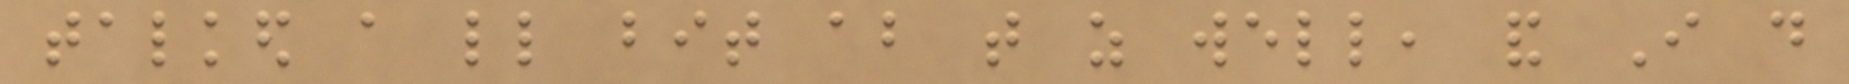talked a little bit about that as well, and I do
